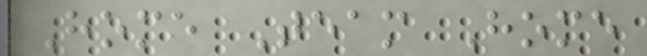Home Team Home
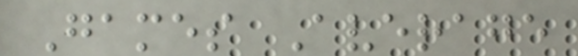Games Average
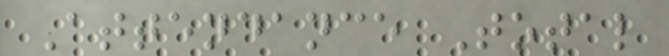Attendance Total
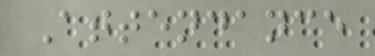Attendance
